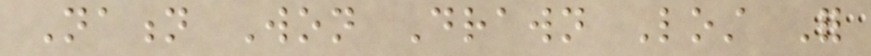Nation Won Drawn Lost For
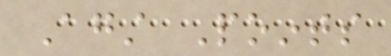Against Points
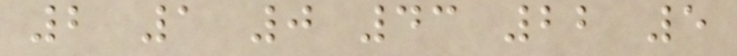2 1 0 43 22 5
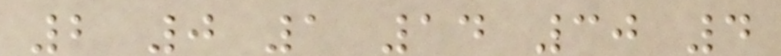2 0 1 14 30 4
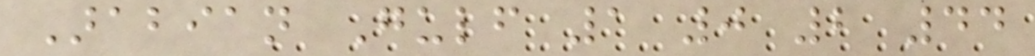Arabian Gulf 1 0 2 44
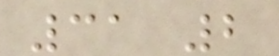31 2
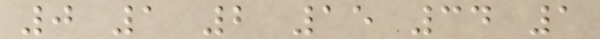0 1 2 15 34 1
